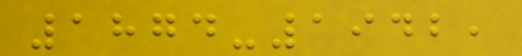1874-1942,
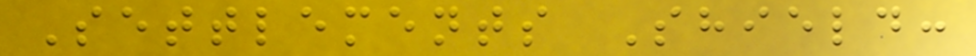Settlements Shield:
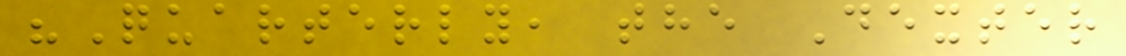"Quarterly, the Dexter
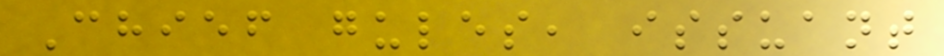Chief gules, issuant
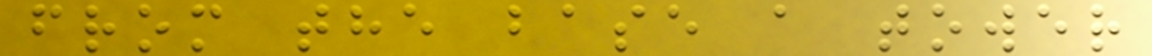from the base a tower
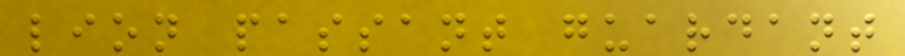lion passant guardant
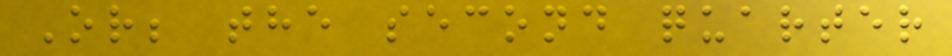Or; the second quarter
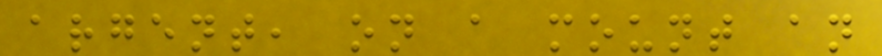argent, on a mount an
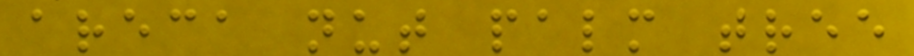areca nut palm tree
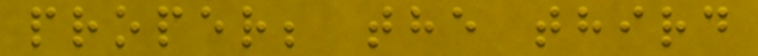proper; the third
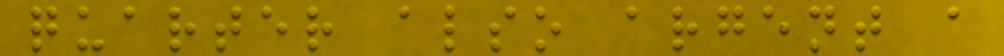quarter also argent a
